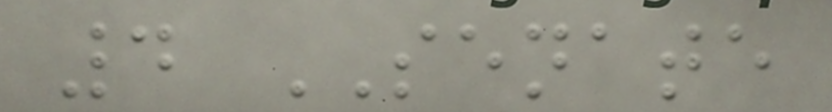4 SENATE
